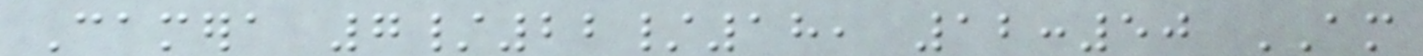Camera 7/22/18, 12:50 AM
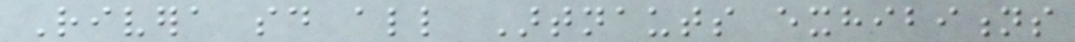Rivera said all Artnauts exhibitions
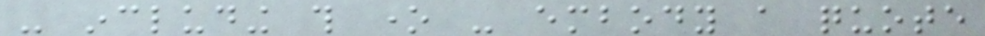- including this one - embody a quote
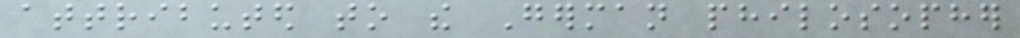attributed to the German philosopher
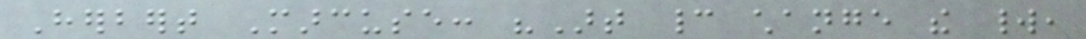Herbert Marcuse: "Art cannot change the world,
